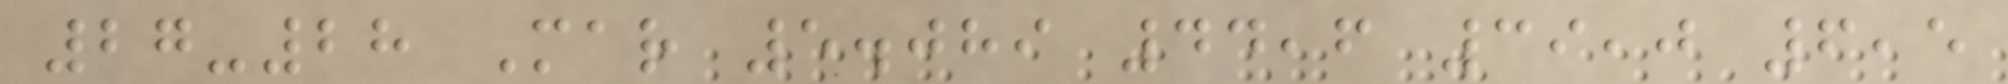27-28 Mar 5.089 44,6 39,0 6,5
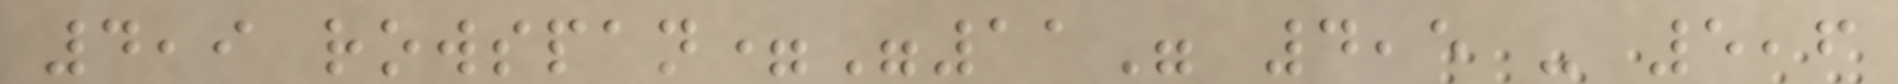4,9 rowspan="11" 4,5 - 5,6
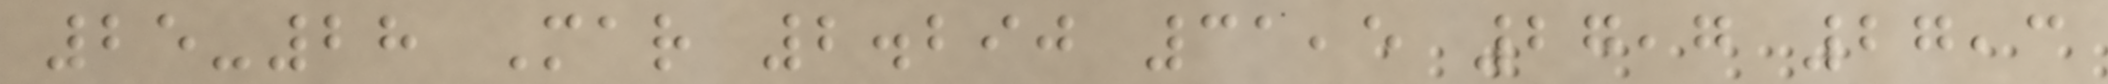25-28 Mar 2.290 31,5 27,7 27,3
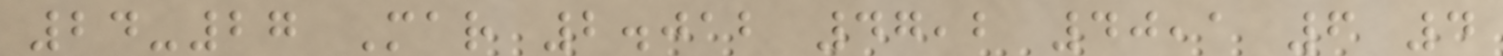24-27 Mar 2.012 47,2 40,1 6 4
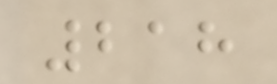218
